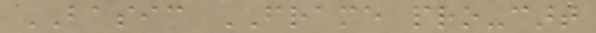BASIC FRAME pro-cart
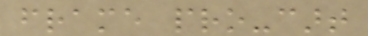frame pro-cart
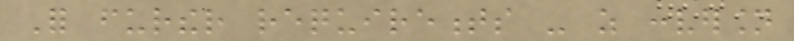For further requirements - as conversion
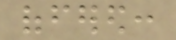offered:
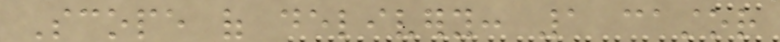Scope of delivery: 1 castor
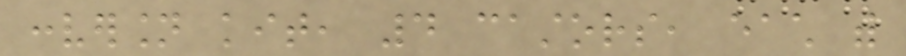conversion kit, 4 castors, each with
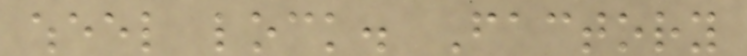wheel lock. Factory
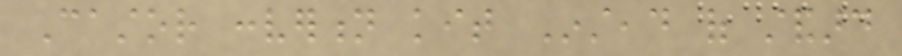Castor convertion kit Instead of standard
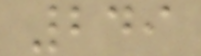249
